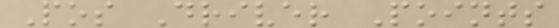Pos Driver Points
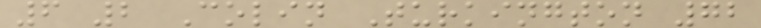6 2 Colin Turkington 72
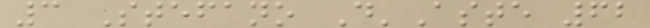3 Stefano D'Aste 62
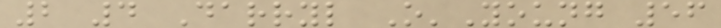2 4 Darryl O'Young 56
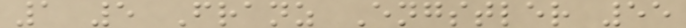1 5 Franz Engstler 55
